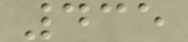435
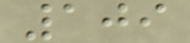109
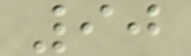90
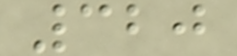320
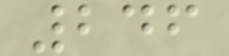246
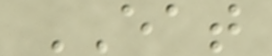EAT
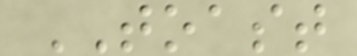TOAST
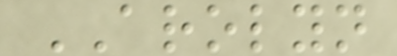AROLYN
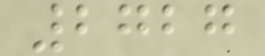2727
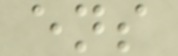ens
